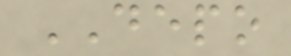DEPO
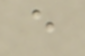e
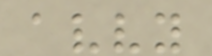avvy
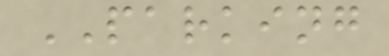PARKING
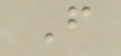F
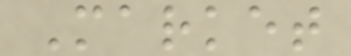Market
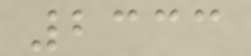2333
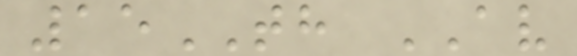15TH AV
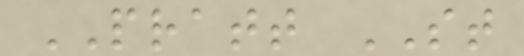PRATT ST
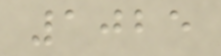1025
